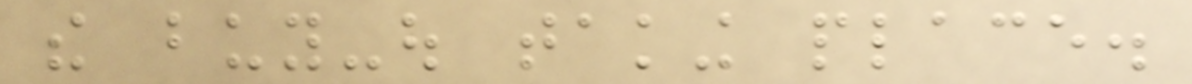the buy-out taking place.
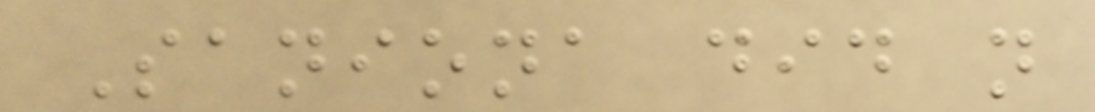Saniona did not
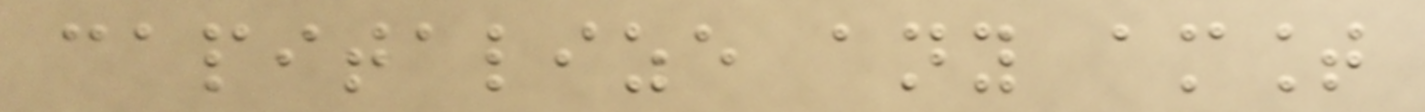capitalize any amount
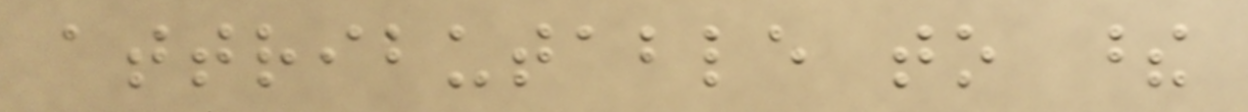attributable to these
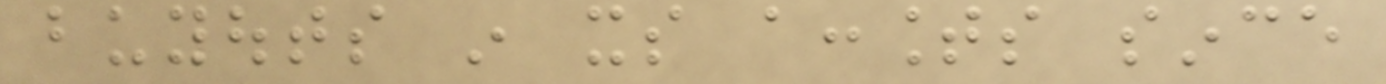buyouts in its accounts since
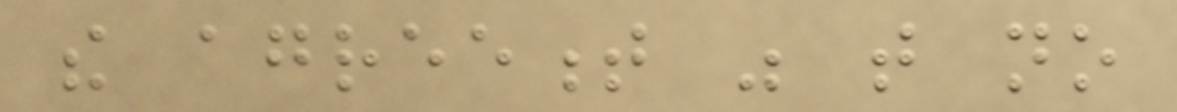the agreement was that no
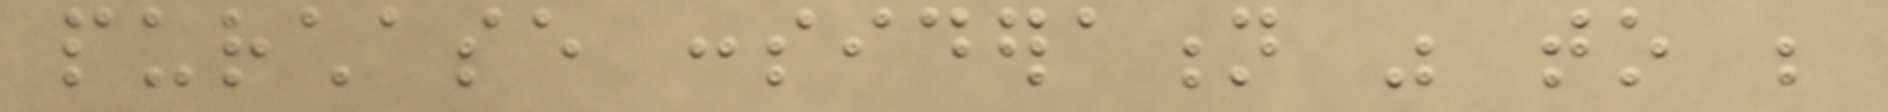purchase consideration was to be
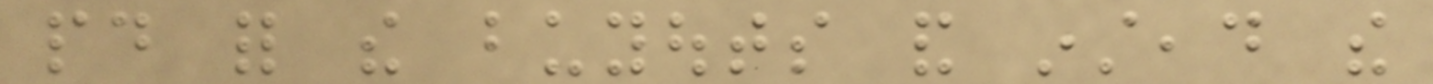paid for the buyouts and instead the
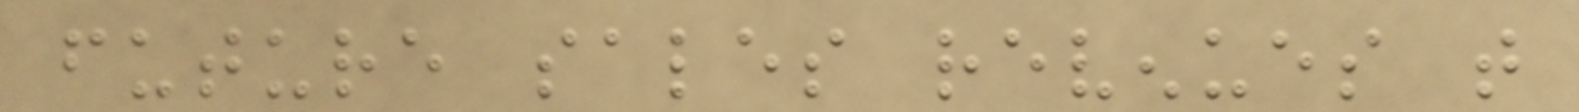future sales revenues that
